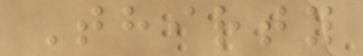Thirty
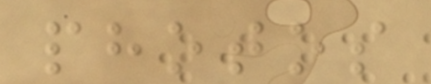photos
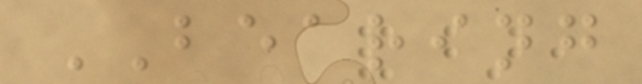BEARING
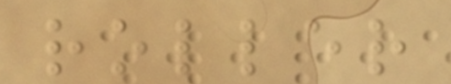roller
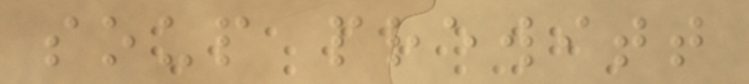soup prewitt
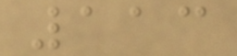113
